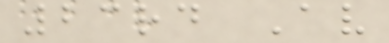23rd Av
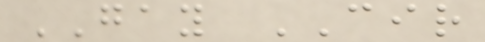GAY CIR
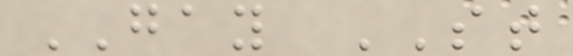GAY ST
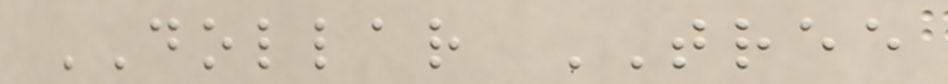DOLLAR TREE
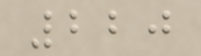220
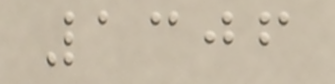1306
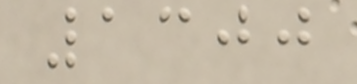1300
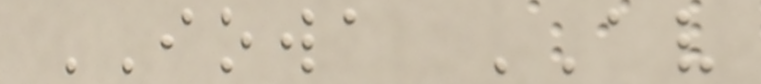IOWA AV
